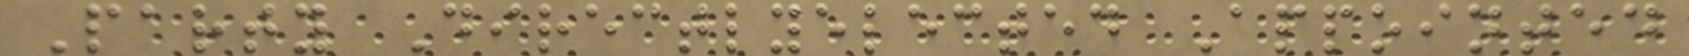Party Directlyelected Appointed
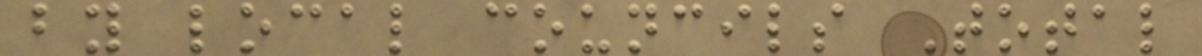by local councils Total
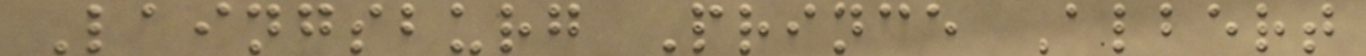Laingsburg Prince Albert
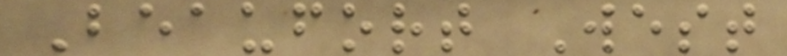Beaufort West
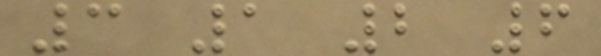3 1 2 6
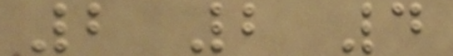2 2 4
